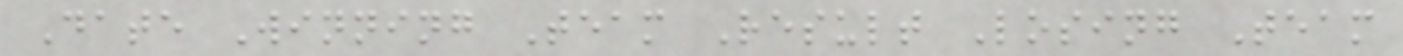Date Winning Team Result Losing Team
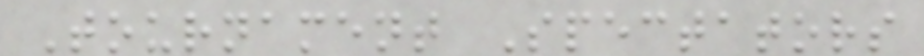Tournament Spectators
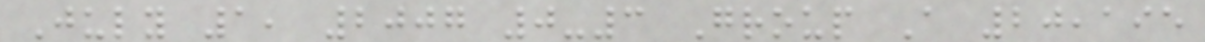July 1, 2007 0-3 Group A 20,195
